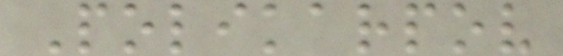Polikarpov
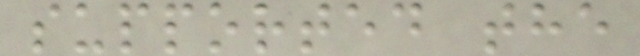supported the
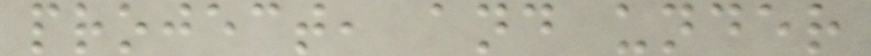project, and under
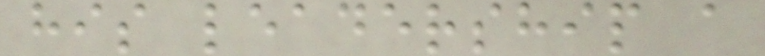his leadership a
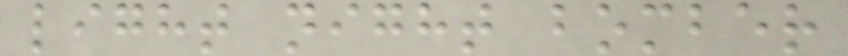light night bomber
